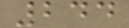244
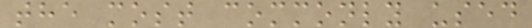the most commonly used
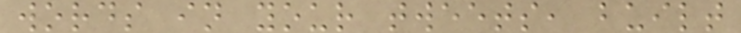words in your tweets, built
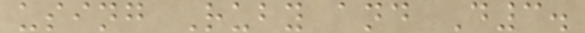using Ruby and D3.
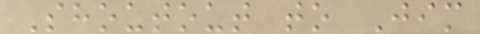Shoutout to Jim
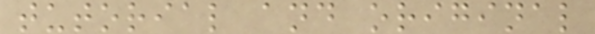tutorial and original
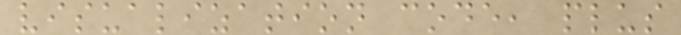visualization code, plus
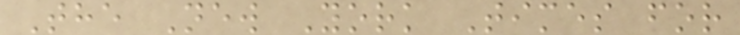The New York Times for
